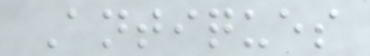Antiques
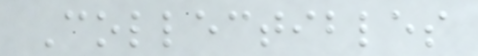Collectibles
